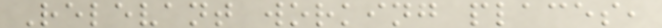Relevant working places,
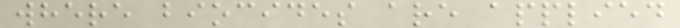where biocides are applied
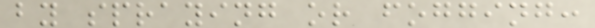by spraying or fogging:
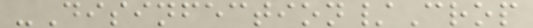-Disinfection/Crop
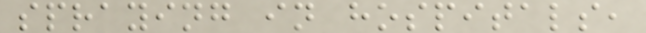spraying in hospitals,
